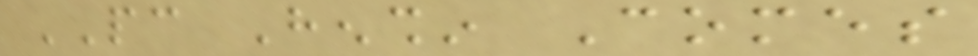PC Henshin Comes
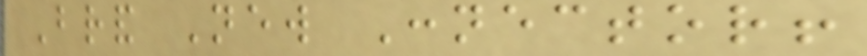Brand New Connector!
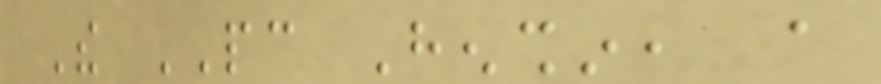The PC Henshin, a
